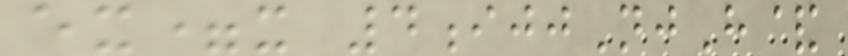ex=x 4ijjNjH&
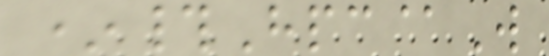*#Hpc@W
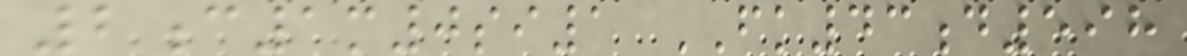2c1m0si1 FK43d598
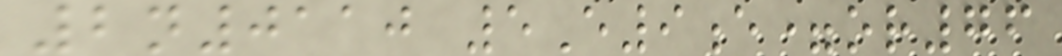2n0110 5E9e=or76
